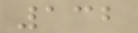132
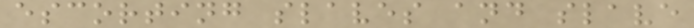escorting slaves and slave
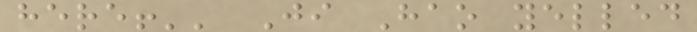here!'' Ji Hao yelled
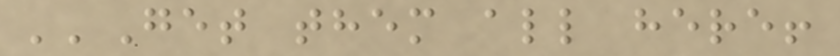''Get them all here!
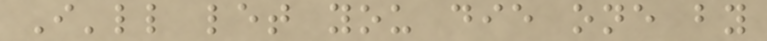I'll let you die one by
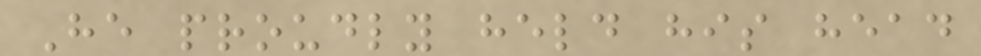He proudly held his head
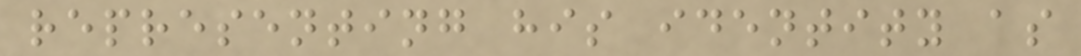representing his identity as
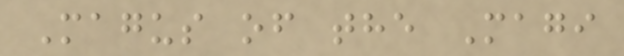Magus of the Magi
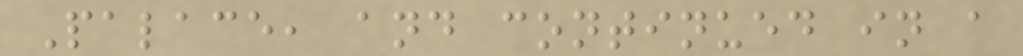Palace, and continued in a
